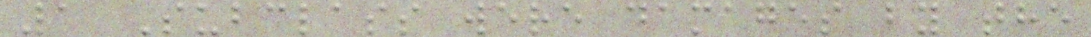1 Subclass were damages by the
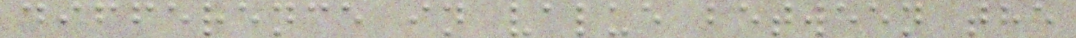difference in value between the
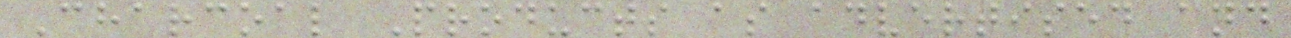Charcoal Products as advertised and
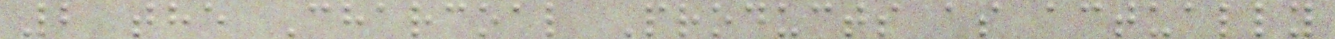2 the Charcoal Products as actually
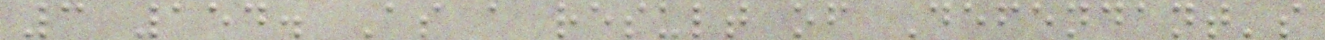3 154. As a result of Defendant's
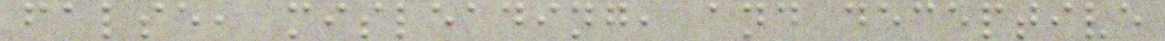false, misleading, and deceptive
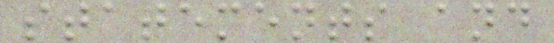statements and
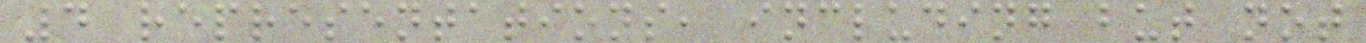4 representations, including but not
